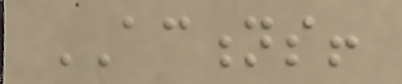ACTIONS!
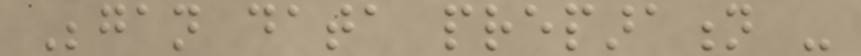Began data preparation -
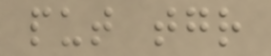put together
